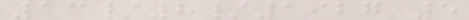13/8/1927 5
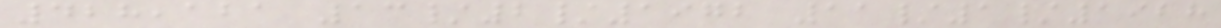428,121 13/2/1972 11/1/1928
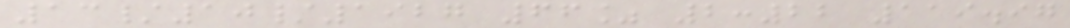13/10/1927 66% 2:22 119.97
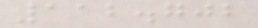112.702
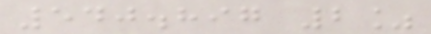540.897 2%
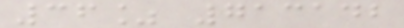36% 713142
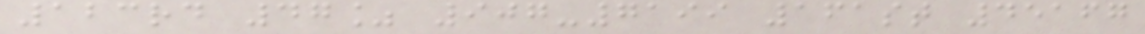123rd 47% 907-7199 161st 45167
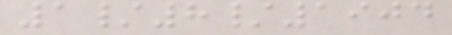1/8/1904
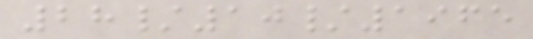28/10/1965
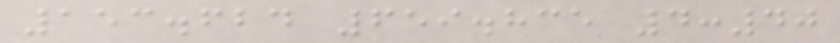153.624 659.835 4:40
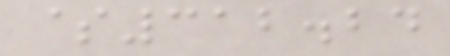$312.24
